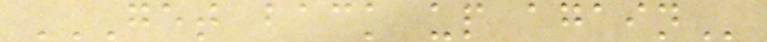GET BACK UP AGAIN
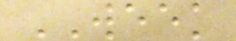WEEK
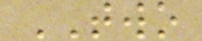TWO
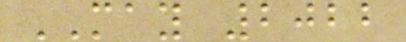MAY 2022
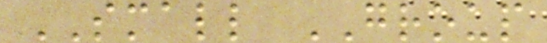SMALL GROUP
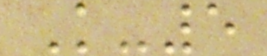K-5
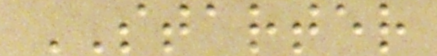STARTER
